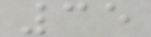35
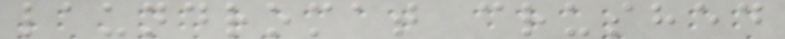laundromat crushed
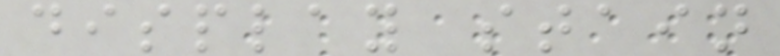display stain
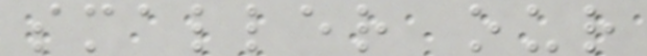smaller our
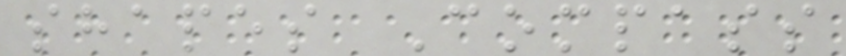shapes Compass
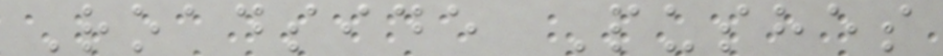Roadside Pushes
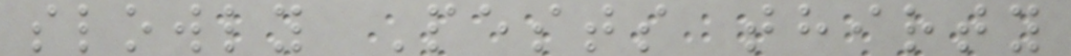slowly Pests thirty
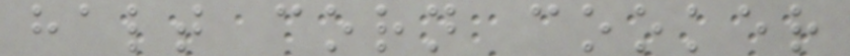halt corn cooker
